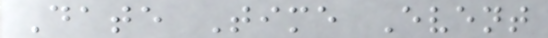Date Time Event
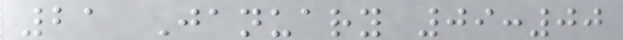21 January 09:00
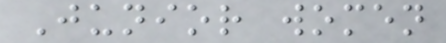Junior women
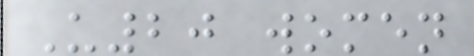U20 women
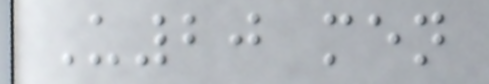U20 men
